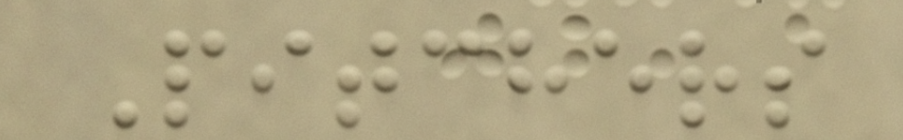Pitchers
